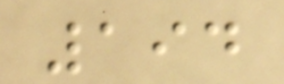194
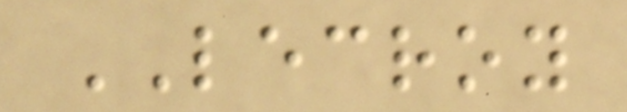LECROY
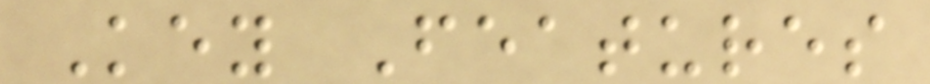Key Features
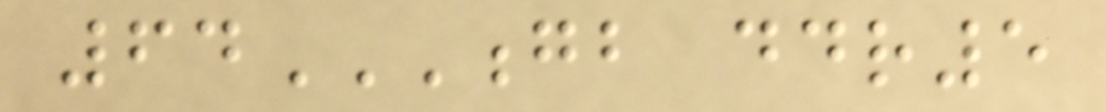64GB DDR5
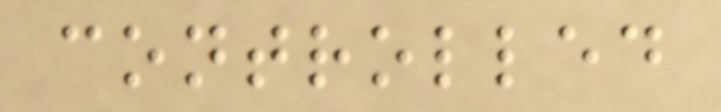controlled
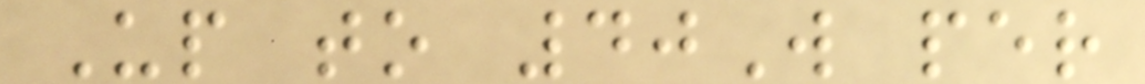Up to 40W per
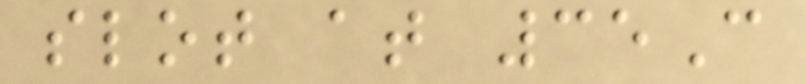slot at 35C
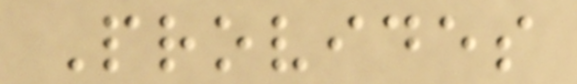Provides
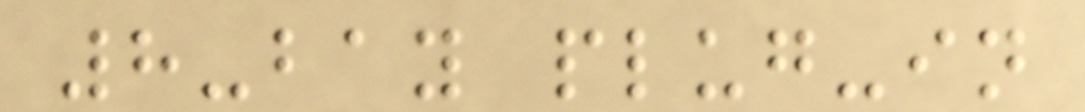8-bay plug-in
